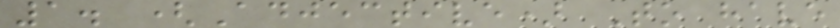1. (Adjective) To have
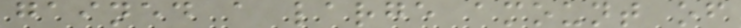gained a large amount of
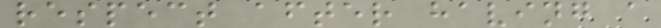respect after having a
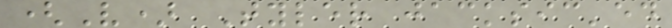(V) Tyler jacksic'ed
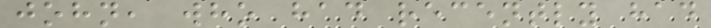john, who had recently had
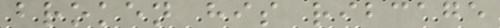broken his ribcage
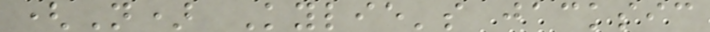(N) Kylie's jacksic
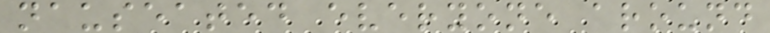nauseated everyone around
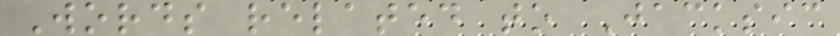Words related to Jacksic
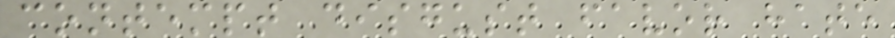contempt disgust favor hate
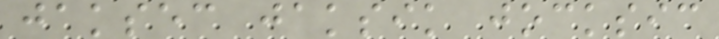jaksec jaksik jocksic
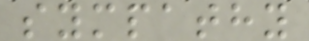sympathy
